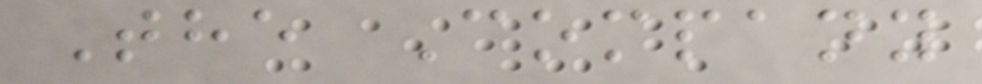The Company
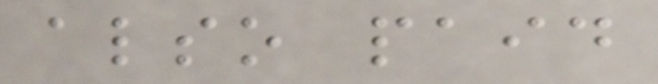also paid
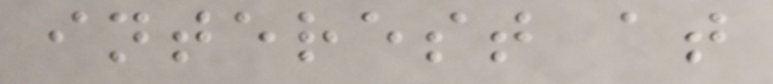interest at
